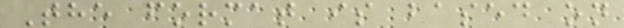The format is based on
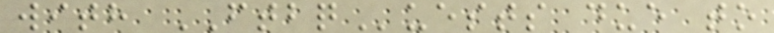with FTBQuests due to
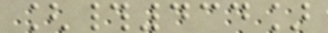[#434]
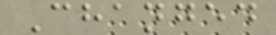Changed
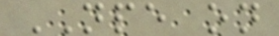NPE on
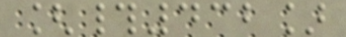[#432]
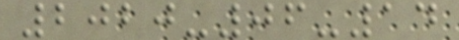2020-06-14
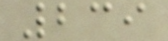239
